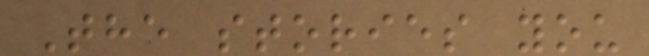The stories you
